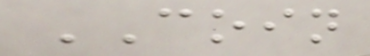COIN
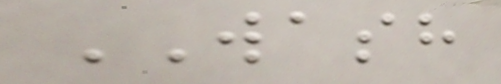WASH
